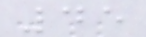45
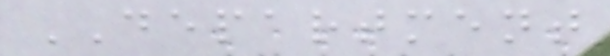DEPARTMENT
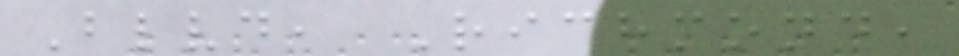Blvd, Richmond,
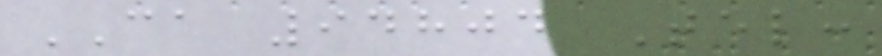CA 94804 Tel:
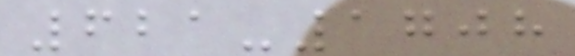621-1708
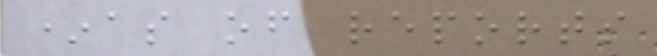*as of reports
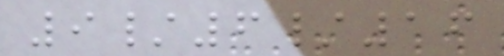9/6/16
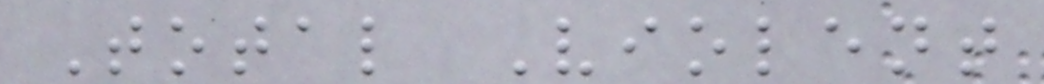Total Violent
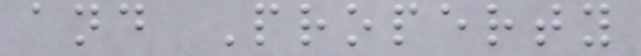and Property
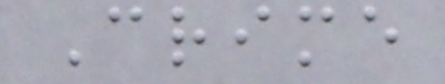Crime
